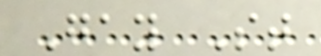Gay St
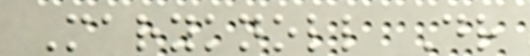Maryknoll Dr
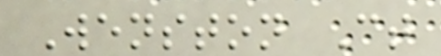Wenston Ct
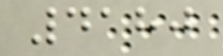4180
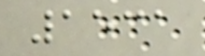1531
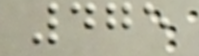475
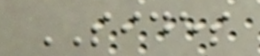SIDES
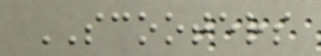SCOOTERS
